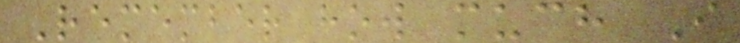Remember how much I
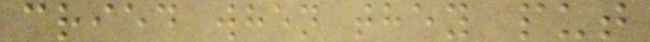cried when they put
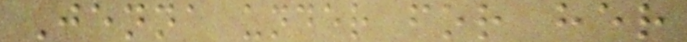Jenna under for her
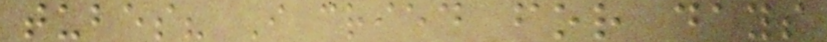tubes? I cried for days
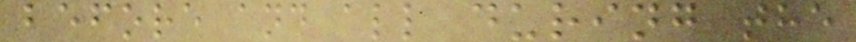before and all during the
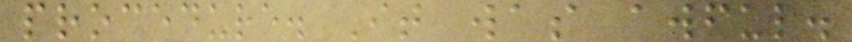procedure. It was awful.
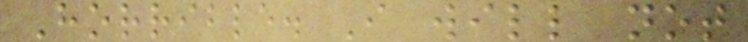Horrible. I will not
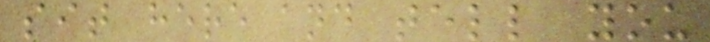sit here and tell you
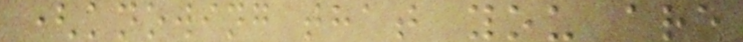(knowing that you are
